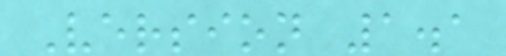Version 1.1
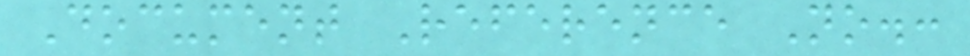Document Reference No.:
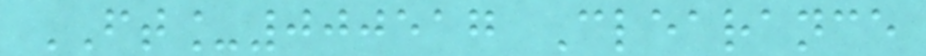FT_000517 Clearance
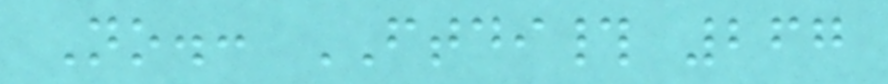No.: FTDI# 267
